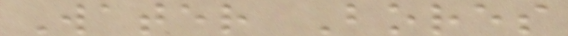Water Bores
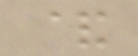&
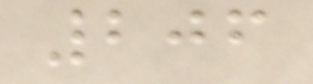206
